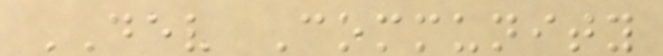DEV Community
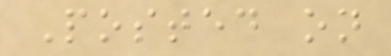Posted on
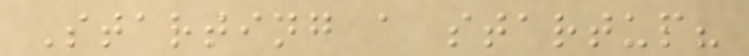Starting a startup?
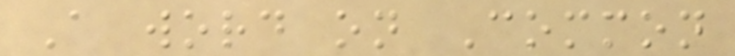A word on Common
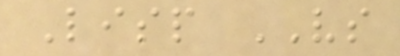Lisp VS
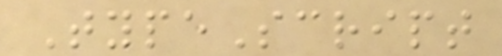TypeScript
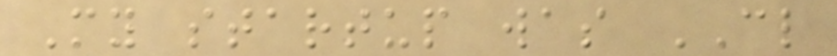My startup was CL
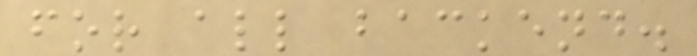for all backend.
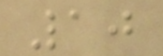10
